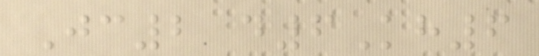Jc2 d6Kh6
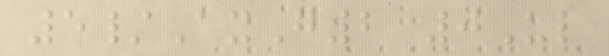5/AxG2 0Ul
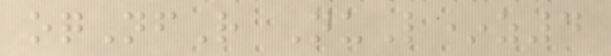oqNfR NuL*z4
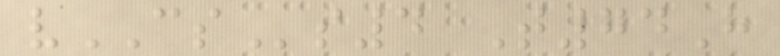vCSs4 T74H
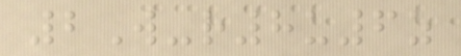2W-r8u6z
